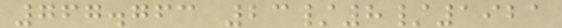767.763 23/8/1921
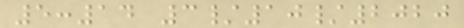5:14 3/10/2020
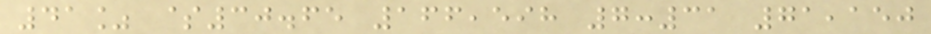41% $30.65 166,598 7:31 71,150
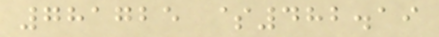781725 $482.19
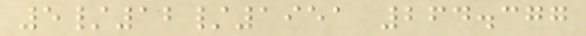5/12/1951 264.377
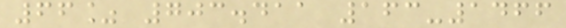66% 703.411 163-1466
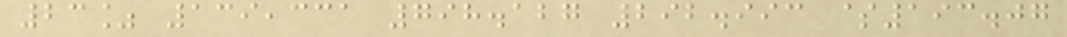23% 139,331 798.127 292.993 $193.07
